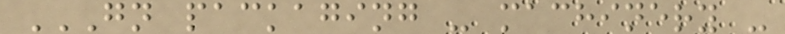GN PACKAGING - MACHINERY -
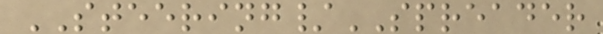STEERING/SPREADER
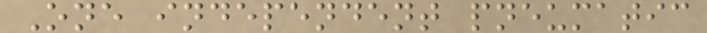One independent pneumatic
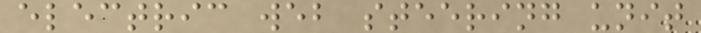electric web steering unit
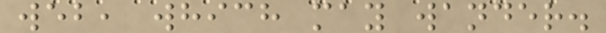web, which may wander.
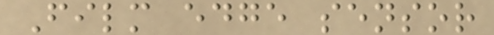Film edge sensor
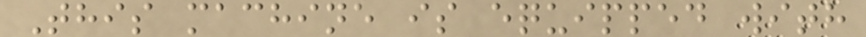This machine is equipped with
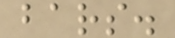bars.
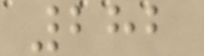282
